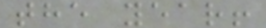the year!
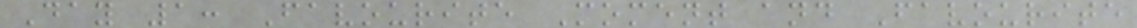Day 1: Favourite Moment and Favourite
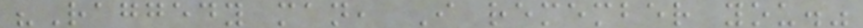"Raggedy man, I remember you."
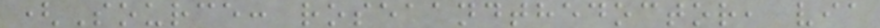(Source: roseaandthedoctor, via
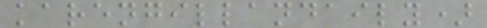karengillandaily)
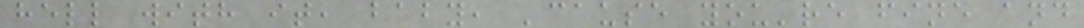hell with it, baby, 'cause you're fine and
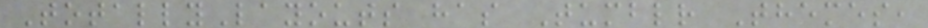TotallyLayouts has Tumblr Themes,
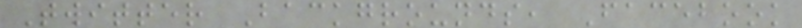Twitter Backgrounds, Facebook
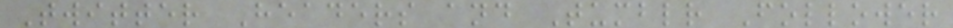Twitter Headers and Tumblr Follower
